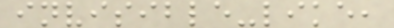invisible-like,
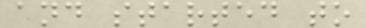and started to
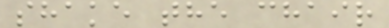shake the chair
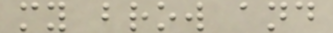my brow and
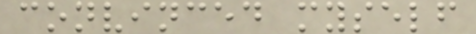convinced myself
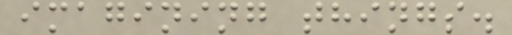imagining things.
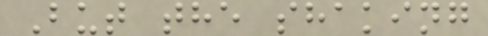But the shaking
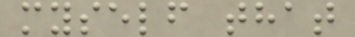myself that
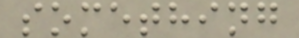something
